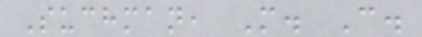Suchman, M. C.
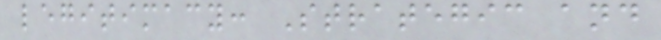legitimacy: Strategic and
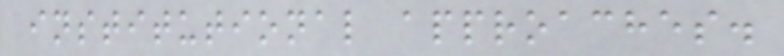institutional approaches.
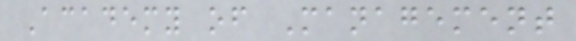Academy of Management
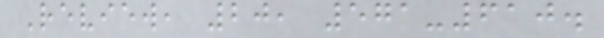Review, 20, 571-610.
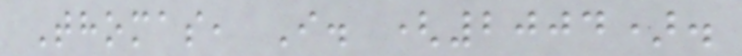Thomas, I. (2004).
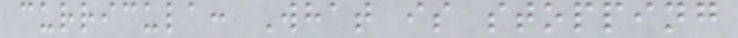curricula: What is stopping
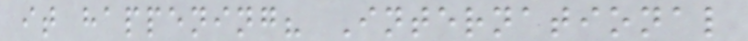it happening? International
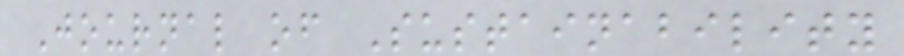Journal of Sustainability
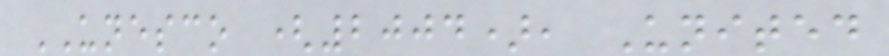UNESCO (2004), United
